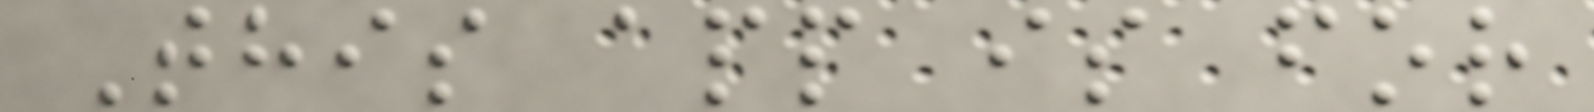This app is for
